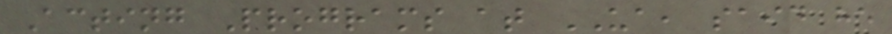Acting Programs at UA, said he
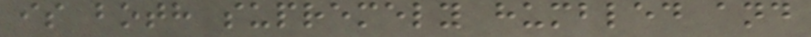is both supremely humbled and
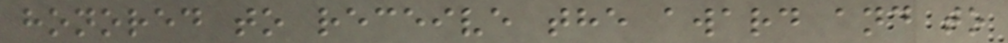honored to receive the award and to
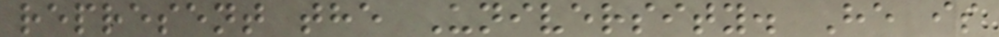represent the University. He is
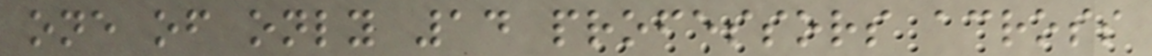one of only 14 professors across
